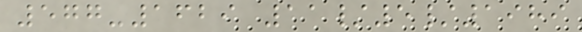577-1629 11/5/1989
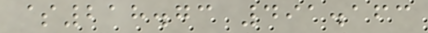$218.73 491.163
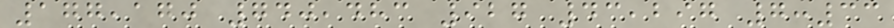177,170 740,483 927 43,297 7:33
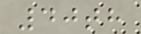40th
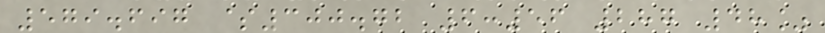579.697 $300.72 6:56 287 48%
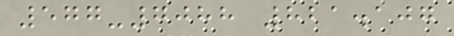577-7088 821.107
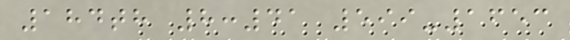184th 8:41 599-1653
